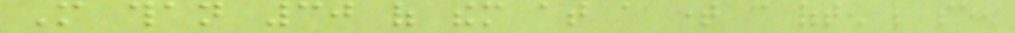More than 30 of them at a time can often be seen
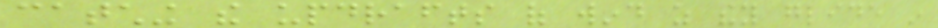catching the updrafts of wind as they glide in
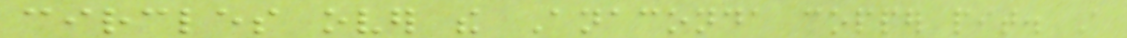circles over the Anaconda copper pit. A
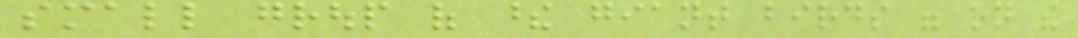small group of these giant birds were on the
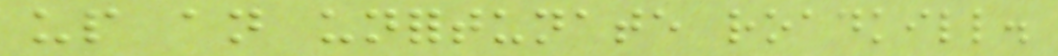up an unfortunate roadkill.
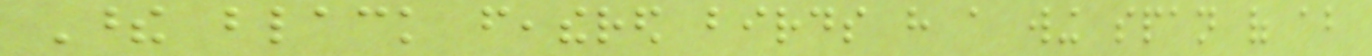These black feathered birds have a wing span of about
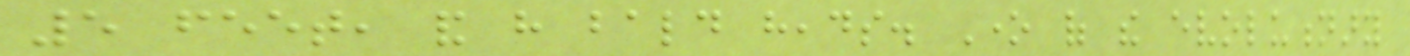5 feet, and have bald heads. One of the evolutionary
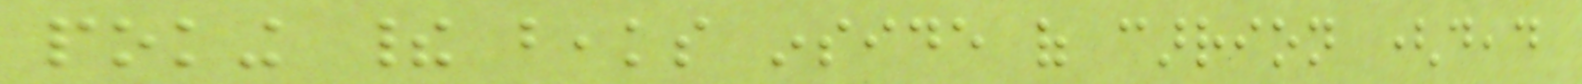poking their beaks inside of carrion (dead
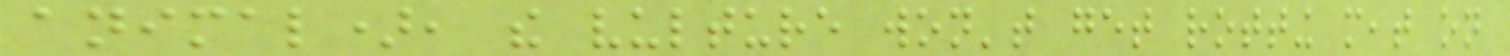animal), the vulture won't get rotting meat on
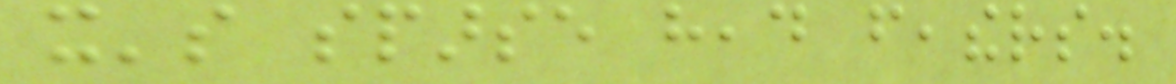it's sparse head feathers.
